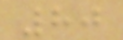80
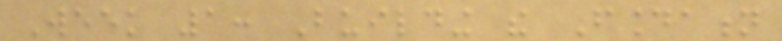Week 1: Building the Foundation
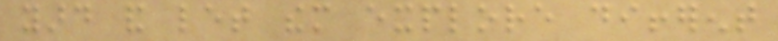yard and let them explore different
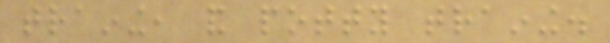training, and potty training.
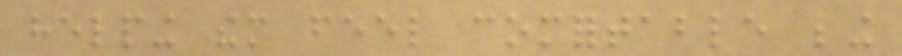helping them feel comfortable being
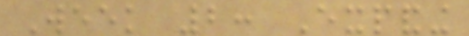Week 2: Expanding
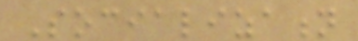Socialization
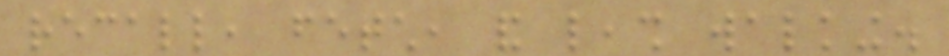recall, fetch, and leash walking.
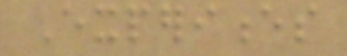Experiences
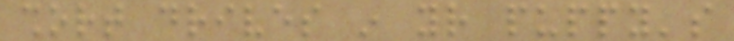short drives in your puppy's
